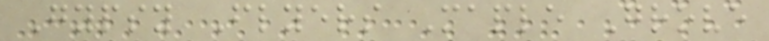Gypsy Flyers Maple Grove
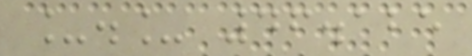_._ 46.125
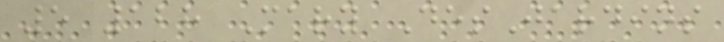5 128 Mary DesJardins
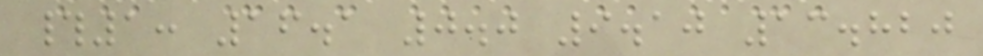#1: 16.1 0.0 9.10 13.820
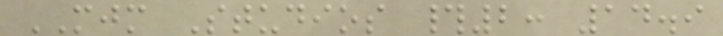MJM Studios #2: 14.9
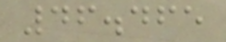46.465
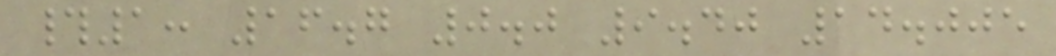#1: 16.7 0.0 9.40 14.005
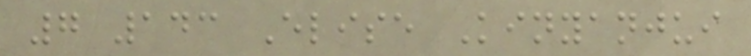7 143 Elise Kinyanjui
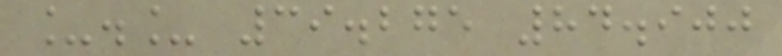_._ 39.275 84.900
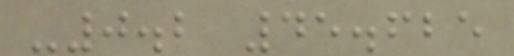-0.2 45.625
